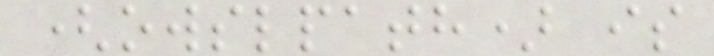(owslpath) is
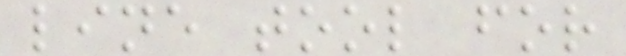line tool for
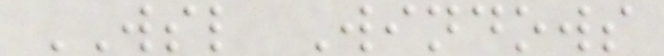WSL Windows
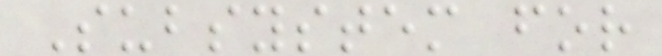Subsystem for
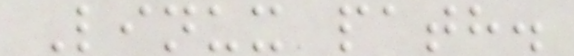Linux path.
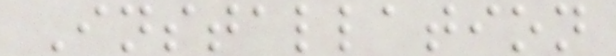Installation
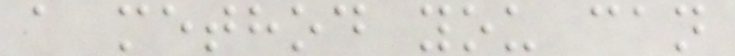a method you can
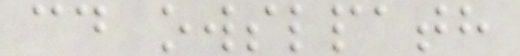cd owslpath
